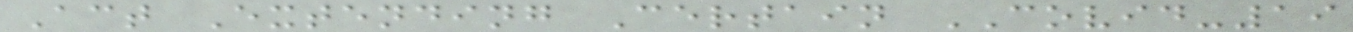Act Extending Certain COVID-19
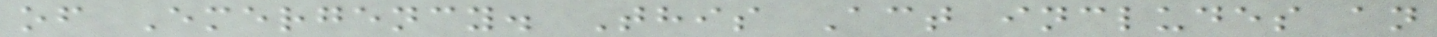of Emergency. This Act includes an
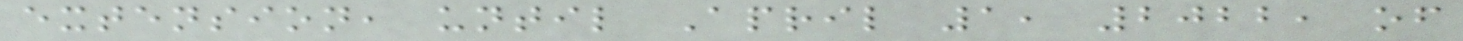extension, until April 1, 2022, of
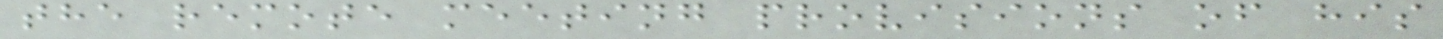the remote meeting provisions of his
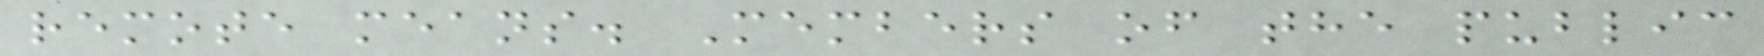remote means. Members of the public
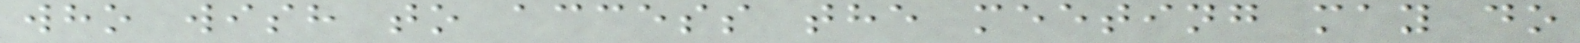who wish to access the meeting may do
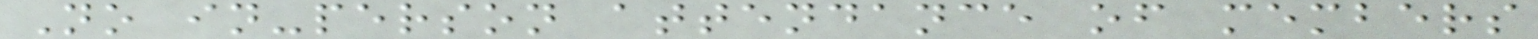No in-person attendance of members
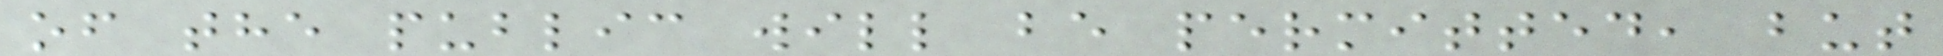of the public will be permitted, but
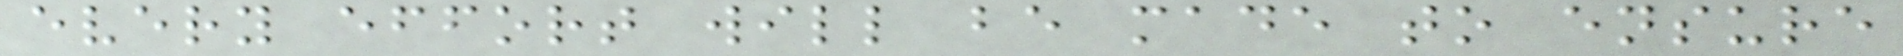every effort will be made to ensure
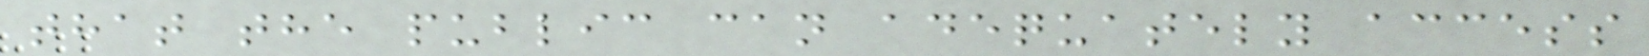that the public can adequately access
